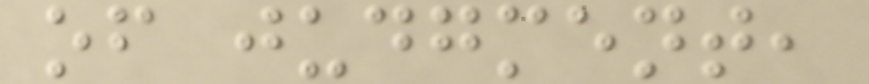of judgment,
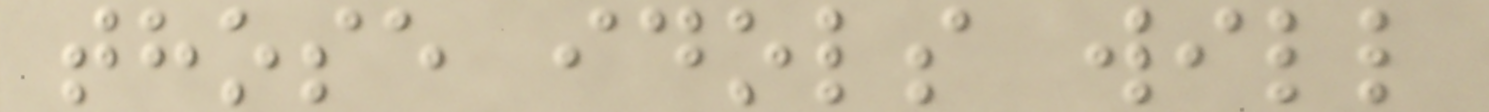those idols will
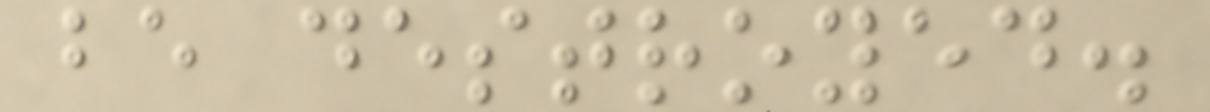be destroyed.
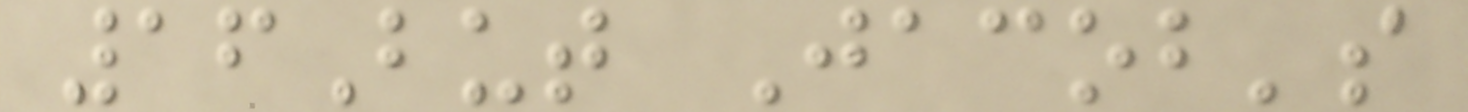16But Jacob's
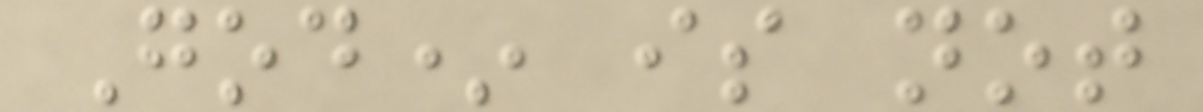God* is not
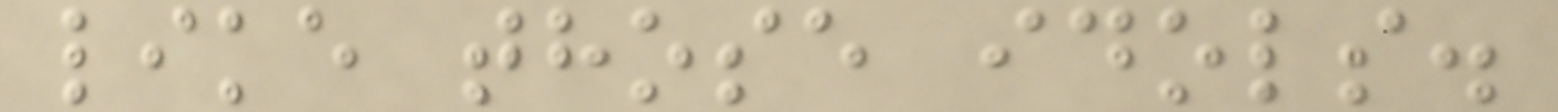like those idols.
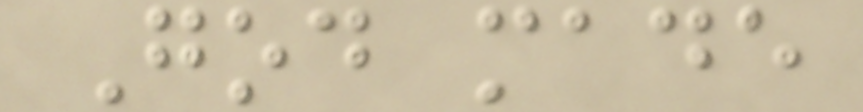God made
